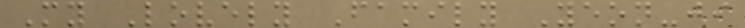My Lovely Family Yeon-ji
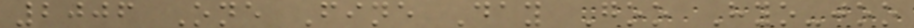2006 One Fine Day Goo Hyo-joo
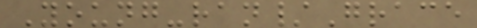Young-ran/Grace
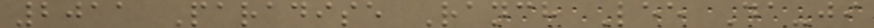2011 Paradise Ranch Lee Da-ji
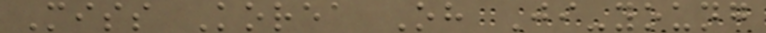Miss Korea Oh Ji-young
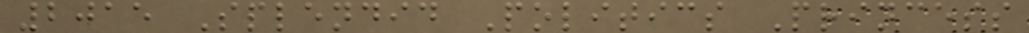2015 Splendid Politics Princess
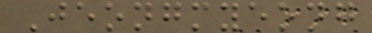Jeongmyeong
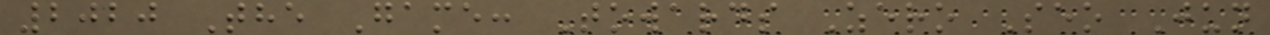2020 The Game: Towards Zero Seo Jun
